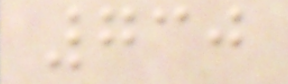730
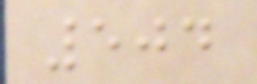504
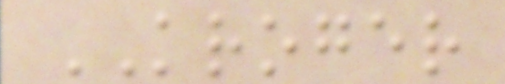KROGER
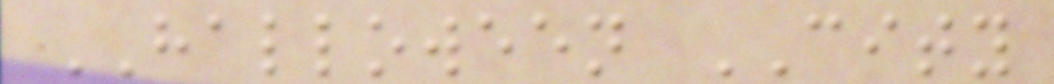HALLOWEEN CITY
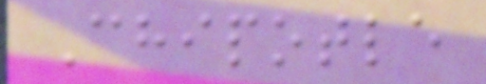Chipotle
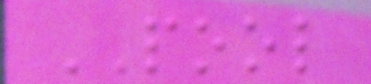POOL
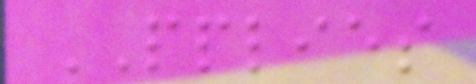PPLIES
